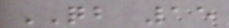QB 15
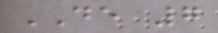DE 7
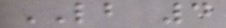LB 4
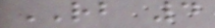RB 4
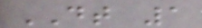DT 1
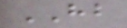HB
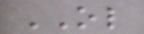OL
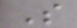S
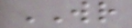WR
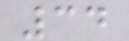34
